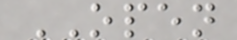OPEN
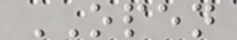OPEN
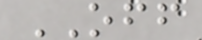OFF
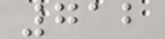712
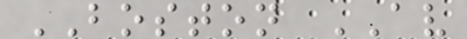BOSTON AV
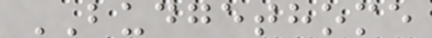BUDGETHOME
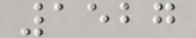1527
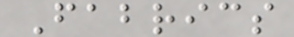Fabrics
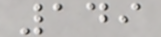149
